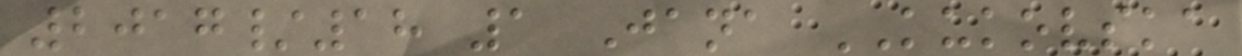2017/18 1 Jana KUKOVSKA
